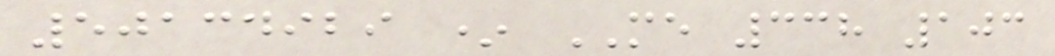50134929 * ME 338 103
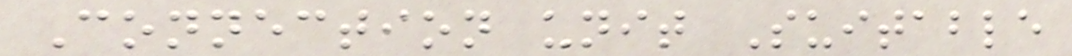Connection unit Suitable
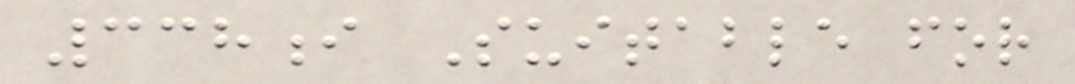338i Suitable for
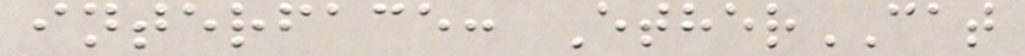interface: EtherCAT
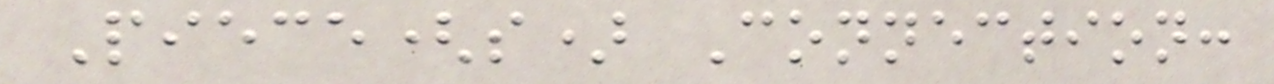Piece(s) Connection:
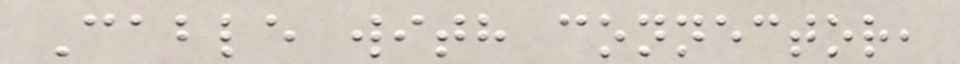Cable with connector,
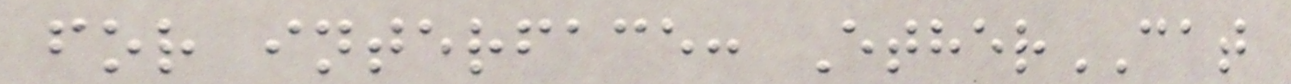for interface: EtherCAT
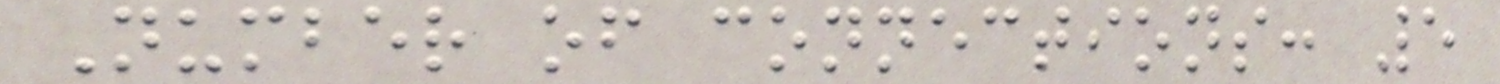Number of connections: 5
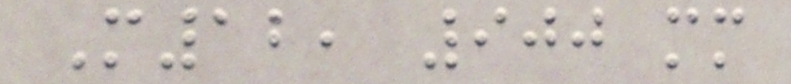M12, 900 mm
